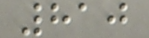810
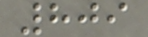809
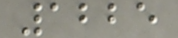1225
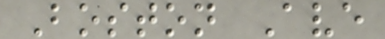Boston Ave
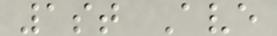1st Ave
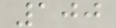100
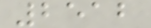2512
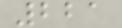221
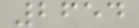2654
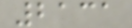2131
